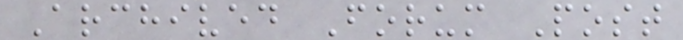Archived Forum Post
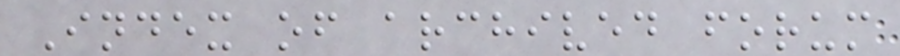Index of archived forum
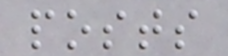posts
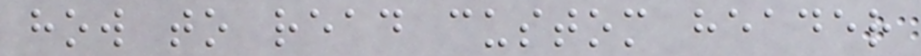how to read custom header
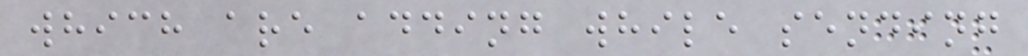which are adding while sending
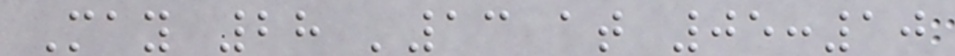May 28 '13 at 05:10
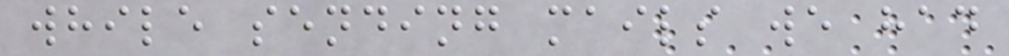while sending mails we had
